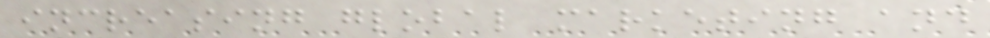increasing global marketing and
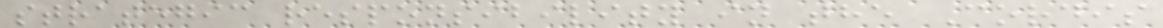strategic responsibility in the Cordis
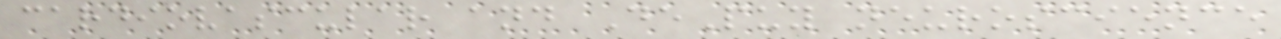cardiovascular and DePuy neuroscience
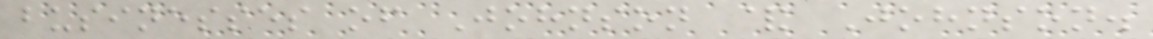businesses of Johnson & Johnson.
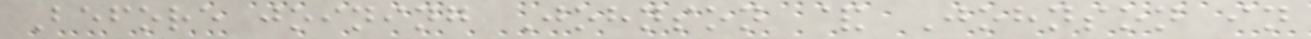Before joining Johnson & Johnson in
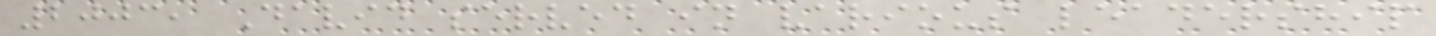2003, David served in various leadership
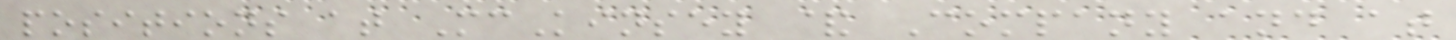positions at McKinsey & Company and at
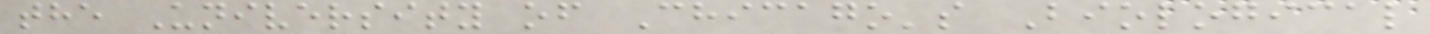the University of Chicago's Biological
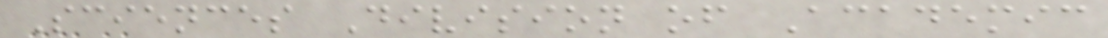Sciences Division of Academic
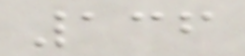136
